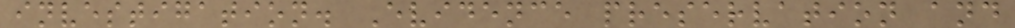investigation. Evidence preservation and
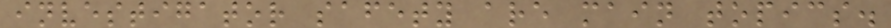investigator safety are main topics.
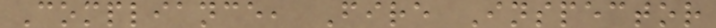Compliance, Fire Inspector
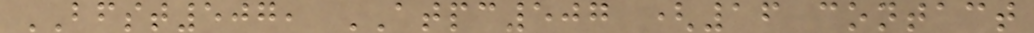BFST507, ATPC507 (16 contact
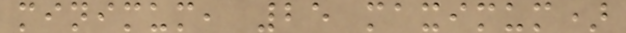minimum, 25 maximum)
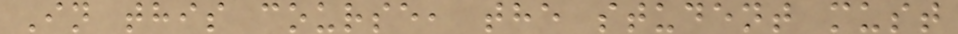In this course, the student must
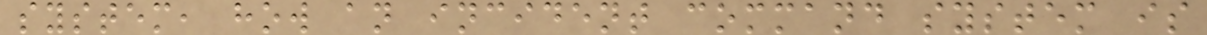system, how an incident command system is
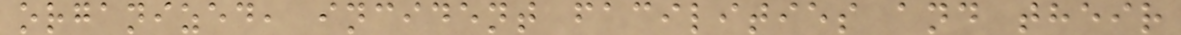organized, incident facilities and their
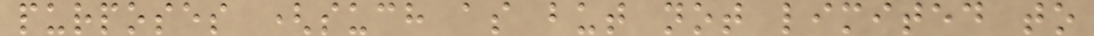purposes (such as but not limited to
